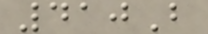410B
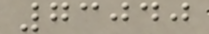73040
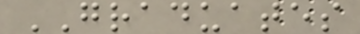GRADUATES
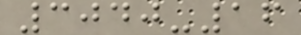3040-16
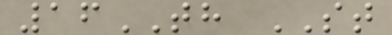16TH ST
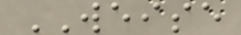WEISE
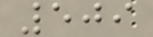509
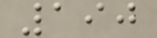190
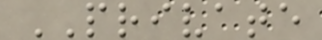PRIVATE
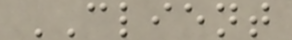CLIENT
